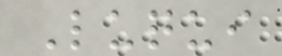Luqui
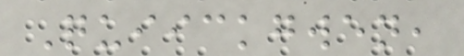Quiickgwen,
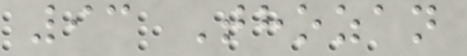93 Thozan
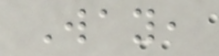Way,
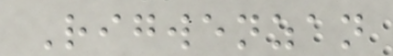Rigwenzan
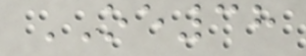OE38
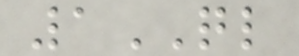1QL
